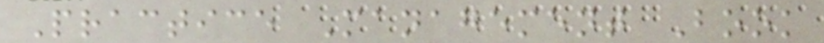Practice Management Book
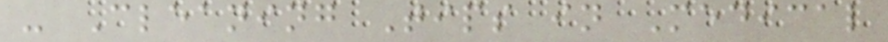- Cleaning Tips in Medical
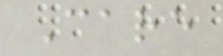Care
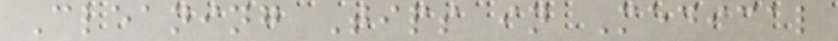Cleaning Tips in Medical
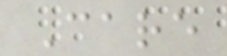Care
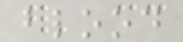blood
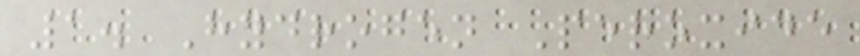1. Hydrogen Peroxide
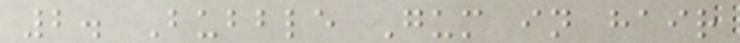2. Bubble Gum in hair
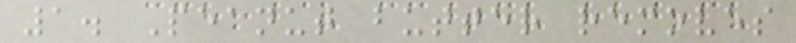1. Peanut butter removes
